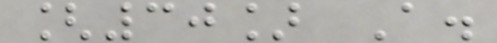[30] A.
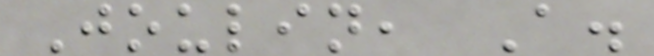Joulin, A.
